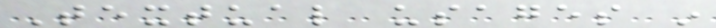Textual usages in
